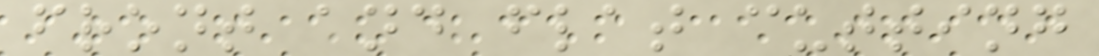front and flat cutting
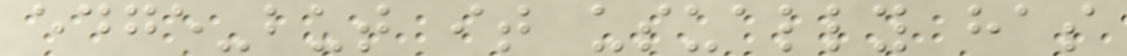edge-but it usually has
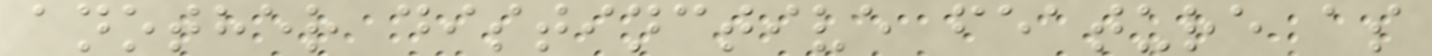another distinctive feature as
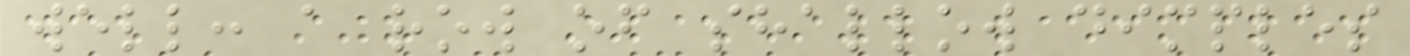well: a row of shallow dimples
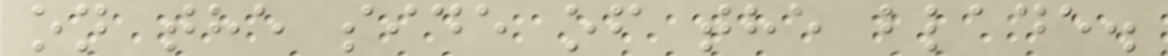on the side of the blade.
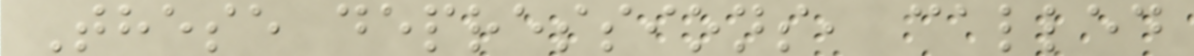These depressions, called
